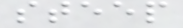steep
